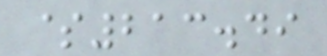$213.49
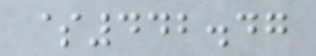$442.47
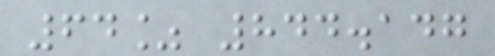64% 844.147
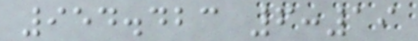954.423 6:19
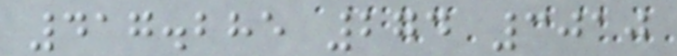417.285 274 3010
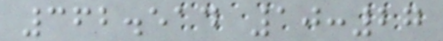362.514 10:27
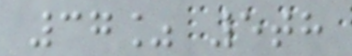37% 5th
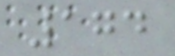174
